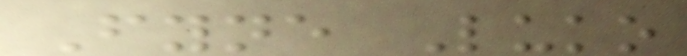Fyne Luko
